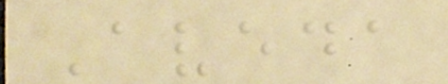Aveda
